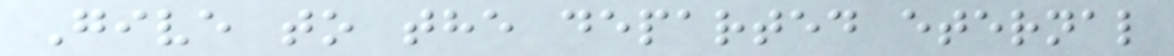Give to the departed eternal
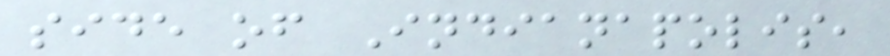side of Indianapolis,
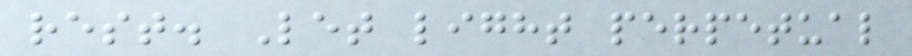rest. Let light perpetual
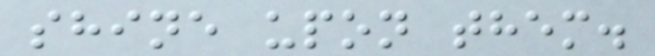shine upon them.
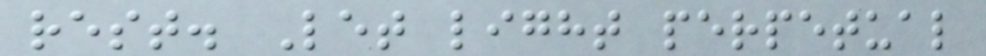rest. Let light perpetual
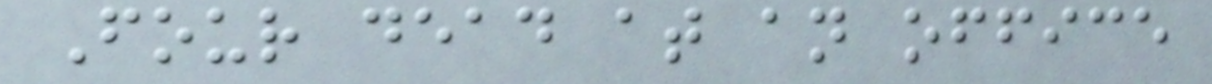Four dead at an office
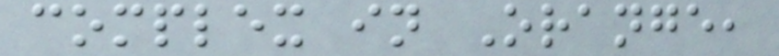complex in Orange,
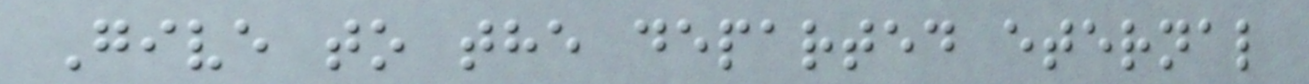Give to the departed eternal
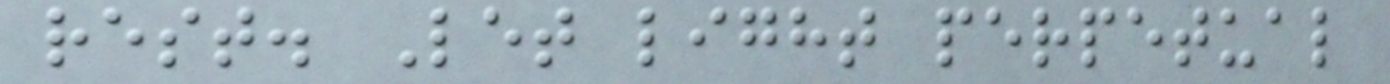rest. Let light perpetual
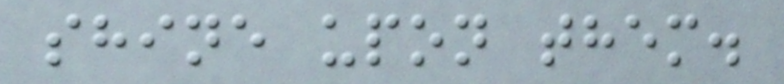shine upon them.
